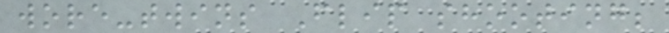wore-twins Flip shooting;
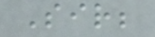Sir;
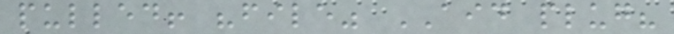pulled! "file" AID plug?
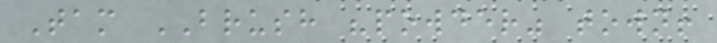Tam BRUSH "powder" town!
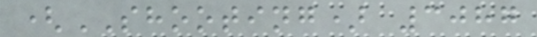(SHOOTING) 3087
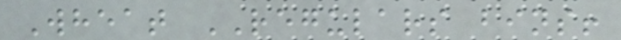Wheat REGULARS bins!
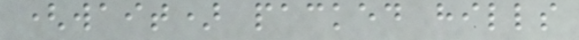(wait) packed hills
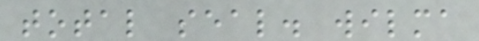total seal. wilma
